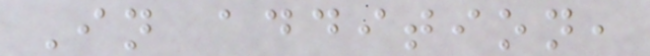In addition,
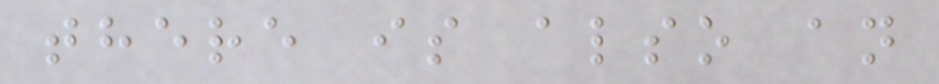there is also an
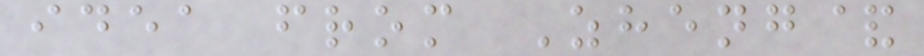idea from Zheng&
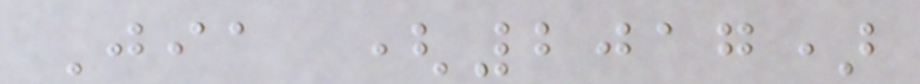Jia (2017)
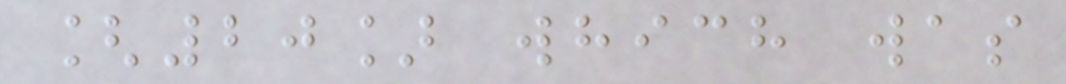[20] which was
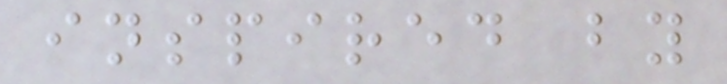inspired by
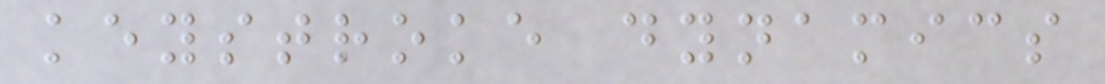keystroke dynamics
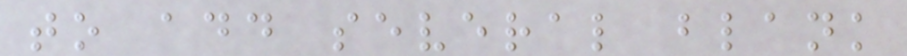to add several blank
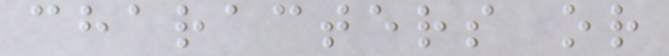characters or
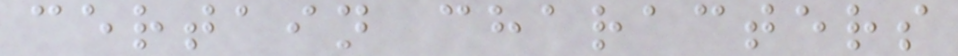certain characters
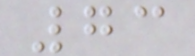73
